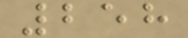258
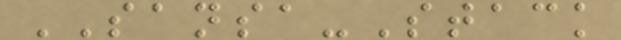SANSA-Stack
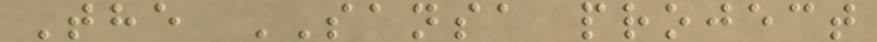The SANSA project
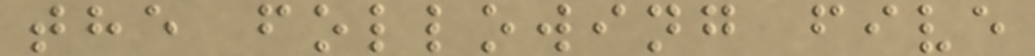the following five
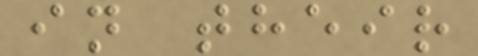in their
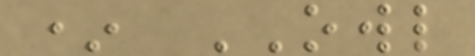* OWL
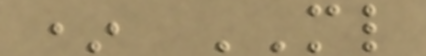* ML
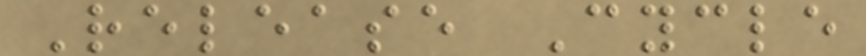Release Cycle
